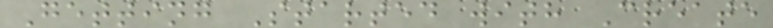Getting Started with Create
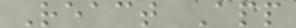React App
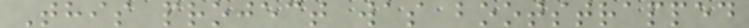This project was bootstrapped
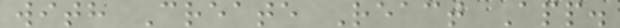with Create React App.
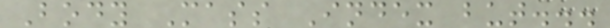Body Mass Index but...
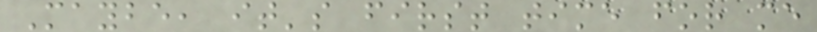Maybe, it's first time for me
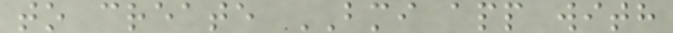to create BMI app with
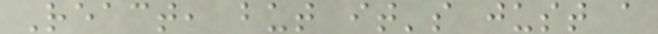React, but it's just a
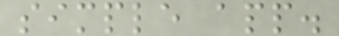simple app.
